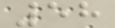58
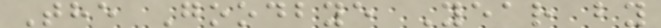The Goodbye Year by
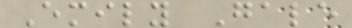Emily Gale
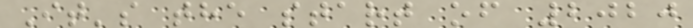It's the start of 2020
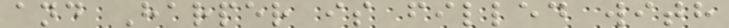and Harper is filled with
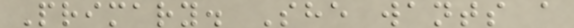Primary. She wants a
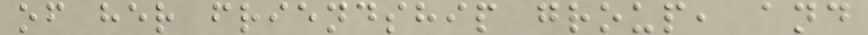of her friendship group, and
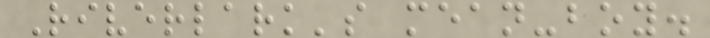Riverlark's mean-boy.
